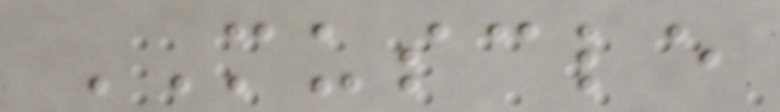MUSCLE
